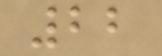22
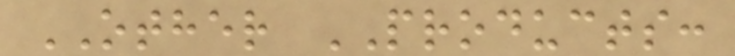OTHER PRODUCTS:
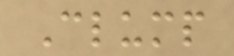Clump
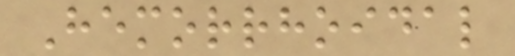Hemorrhoidal
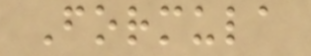Formula
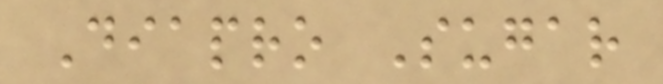Diapro Sugar
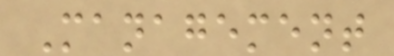Management
